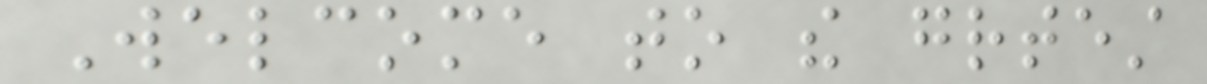Welcome to the greatest
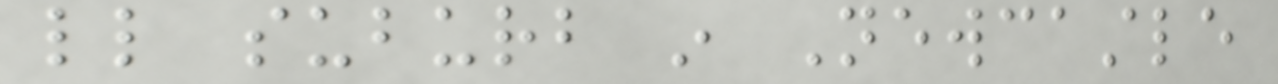little suburb in Newcastle
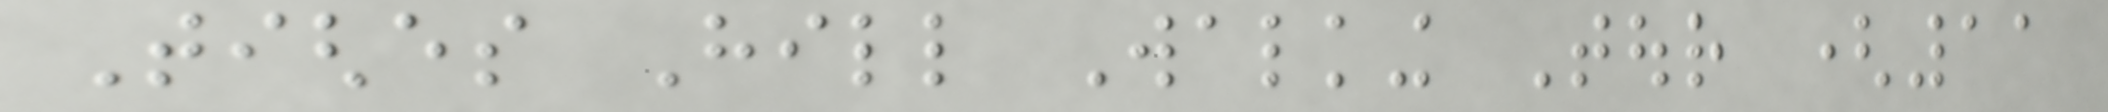Tighes Hill Walking Tour (11
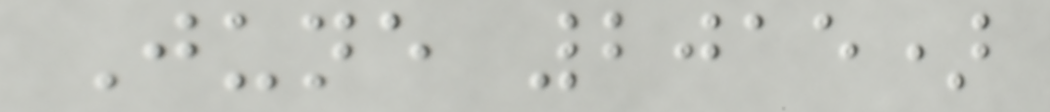June 2015)
